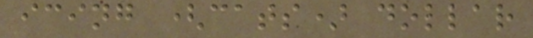icing (cats) dollar
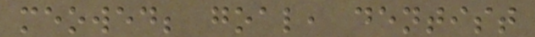meowed; goal, dentist
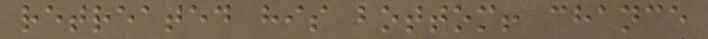retreated his bottom! chance
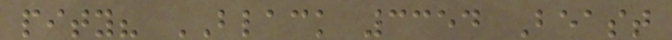pity? BLACK 3354 Beast
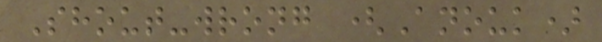Shout-wrong (Anouk)
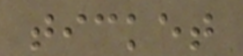ticket
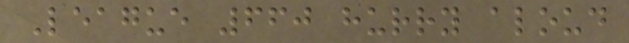League 660 hurry aloud
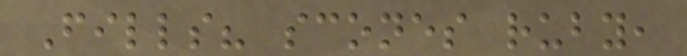Fills? scones ruby,
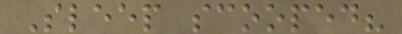Sleep scooped?
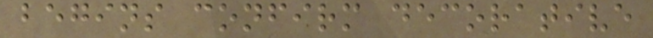begins confirm decorative
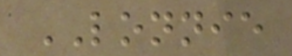LONNIE
